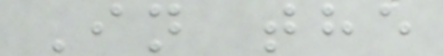In the
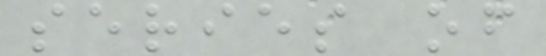series of
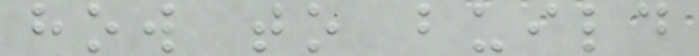how to build
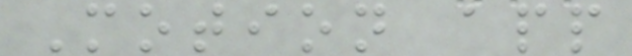Motion app
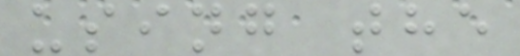using the
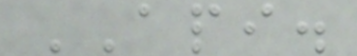API.
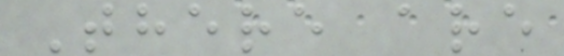There are
